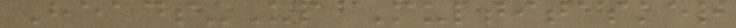Heads-Up Multitasker
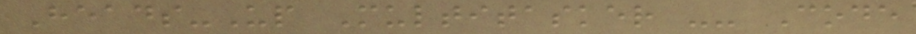Heads-Up Multitasker -- Code
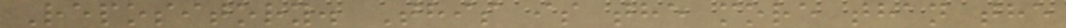Repository. This is the more than the
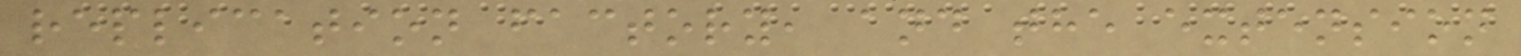replication factory, and the extension
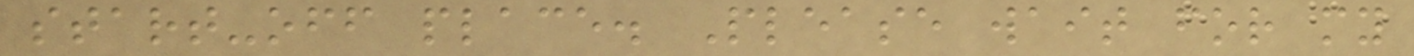start-off place. Please wait for my
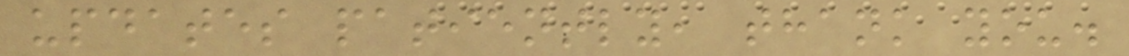updates patiently, thank you.
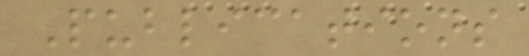Publications
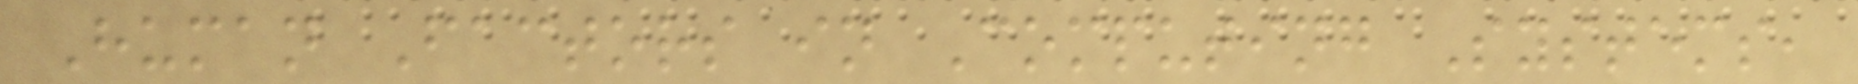Human Factors in Computing Systems,
